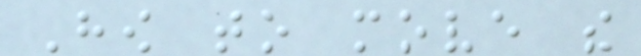How to move the
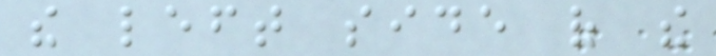the left side of the
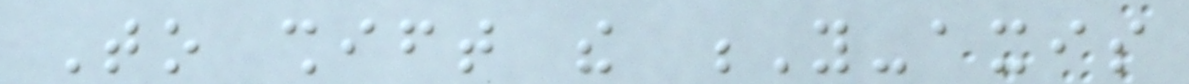To shift the Y-axis
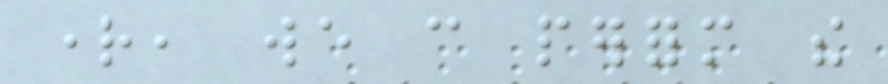right, we can perform the
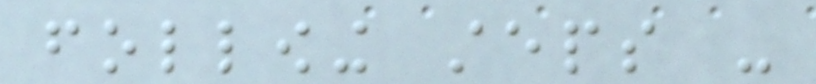following steps -
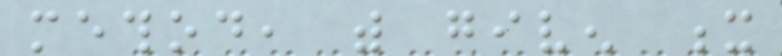method, with given x
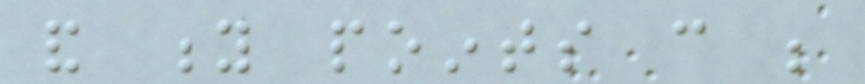and y points can be
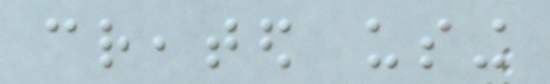created using
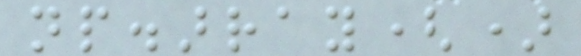np.array()
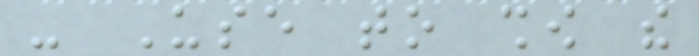- Use to show the
